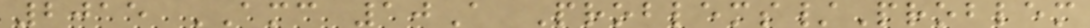2015 AMC 10A Problems/Problem
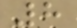8
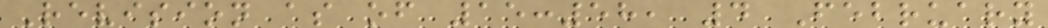Revision as of 15:58, 4 February
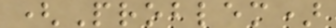(Problem)
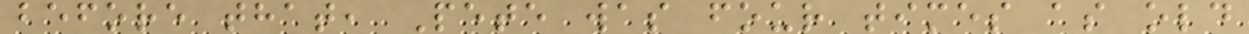before that, Pete was four times as old
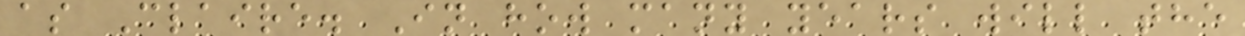as Claire. In how many years will the
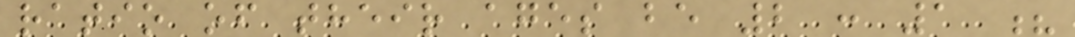ratio of their ages be 2 : 1 ?
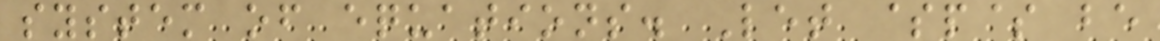system of equations. Let $p$ be
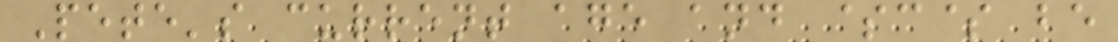Pete's current age and $c$ be
